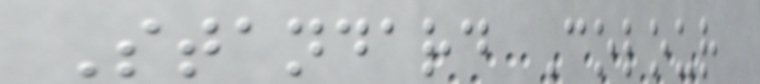Standard Colour
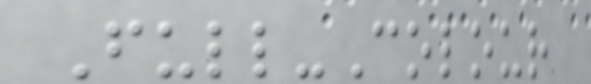Full-Colour
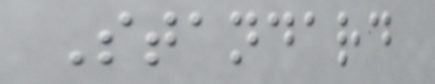Standard
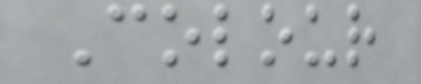Colour
